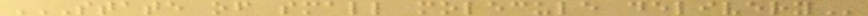STATE OF SMALL MOLECULE DELIVERY
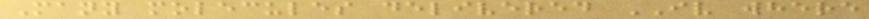Many molecules delivered IV where
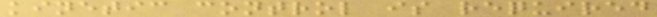kinetic control is required
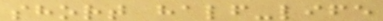short half-life
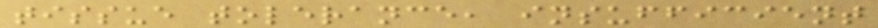tissue tolerance, insufficient
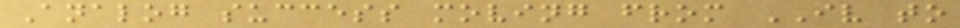Analog success moving from IV to
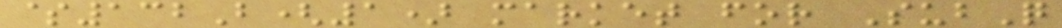$132B(1) market for SubQ
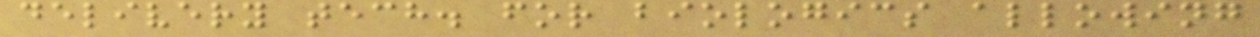delivery tech. for biologics allowing
